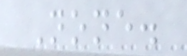None.
